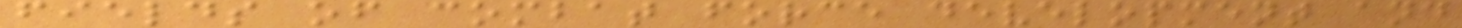fields of combat force development and
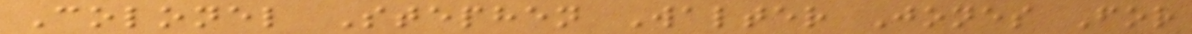Colonel Stephen Walter Jones For
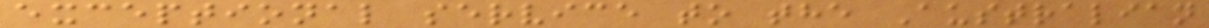exceptional service to the Australian
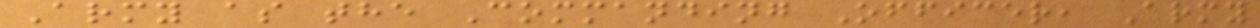Army as the Commanding Officer, Army
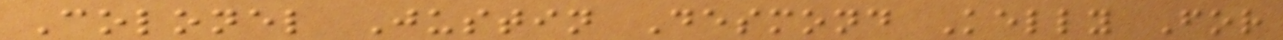Colonel Justin Desmond Kelly For
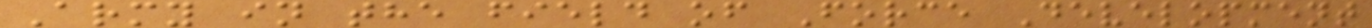Army in the field of Force Development
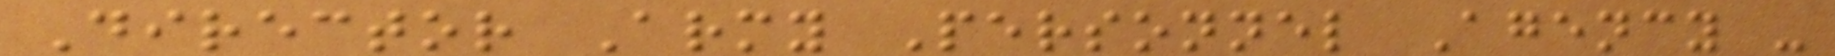Director Army Personnel Agency -
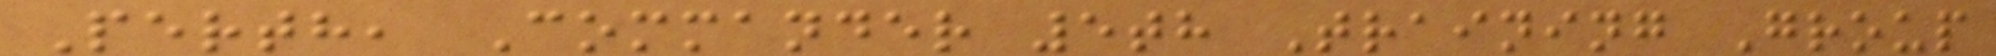Perth, Commander 5th Training Group
